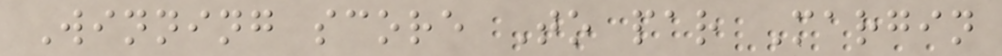Winning score To par Margin
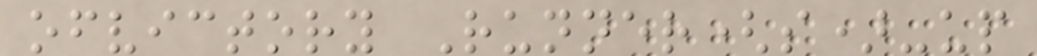ofvictory Runner(s)-up
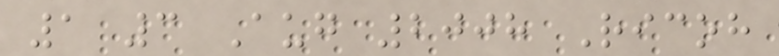1 3 Aug 2008 Ricoh
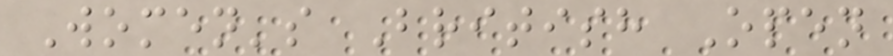Women's British Open
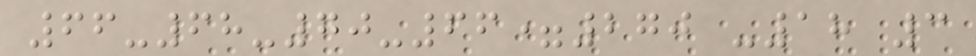66-68-70-66=270 -18 3
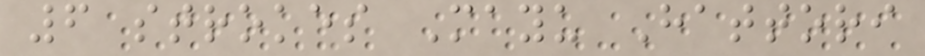6 strokes Mayu Hattori
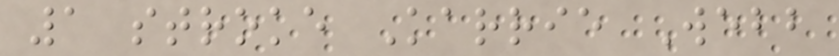1 stroke Karrie Webb
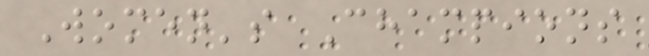Women's Champions
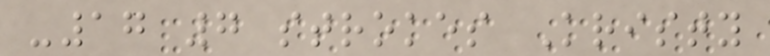-17 7 strokes Kristy
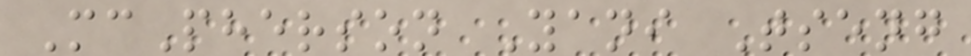McPherson Yani Tseng
